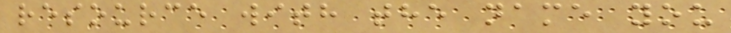resource with the name you
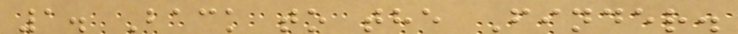1. Back to the Finder.
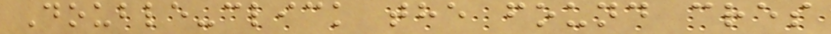Double-click the found cres
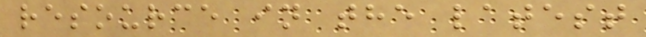resource in the latest
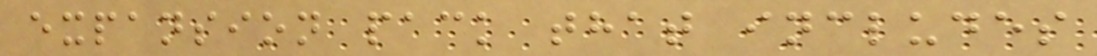expansion pack that includes
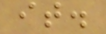it.
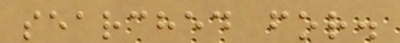searched for.
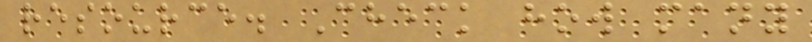resource. Check how many
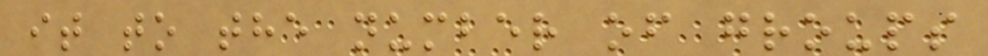it to the number of groups
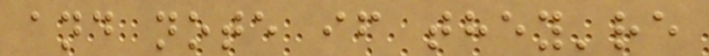and note if they're
